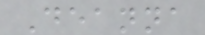Deanna
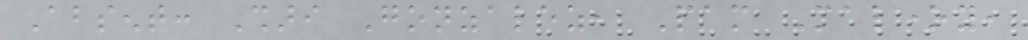Absent: Shari Gonzalez, Pam Maloney,
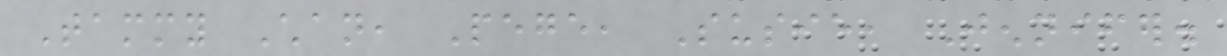Tammy Chan, Pege, Susie, Jennifer.
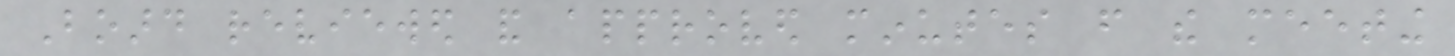Board reviewed and approved minutes from the meeting
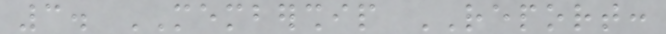3. MEMBERSHIP REPORT:
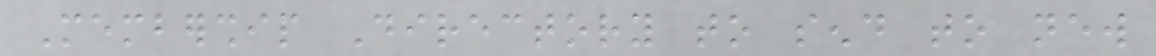Membership Directory to send to new
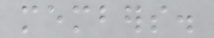members.
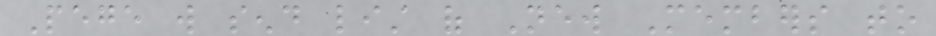Pege will send list of New Members to
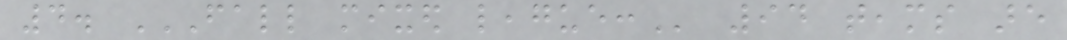4. FALL MIXED LEAGUE: 94 teams are
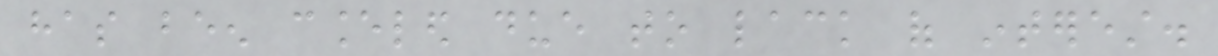has been canceled due to lack of interest.
